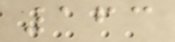163
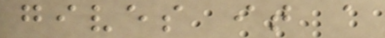gives it a
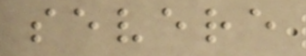severe
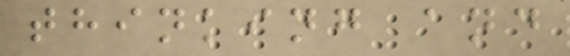thinking and
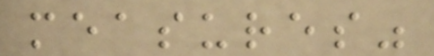measures"
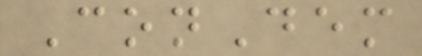ConDem
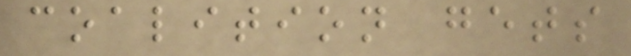coalition gets
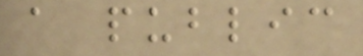a public
